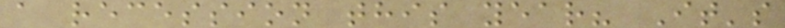a recession this year? It's
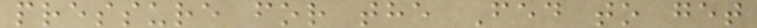pressure for the Fed to get
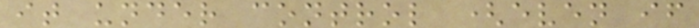it under control (even if
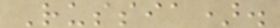Russia).
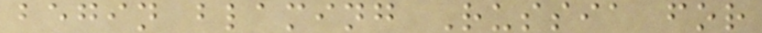begin blaming Russia for
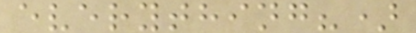everything?)
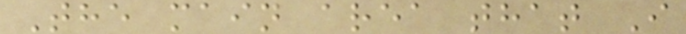The main area that I
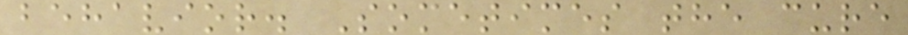behavior. Sometimes the cure
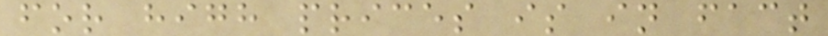for high prices is in fact
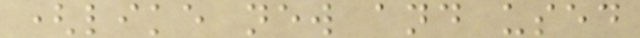(like new and used
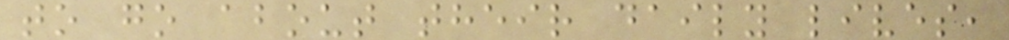to go about their daily lives,
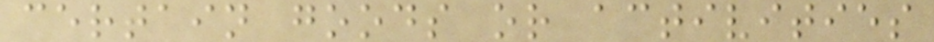certain goods or activities
